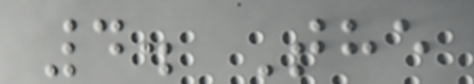4. The
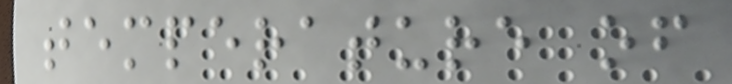temperature of
